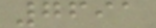7691
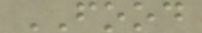FOOD
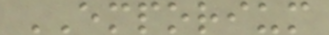EMPORIUM
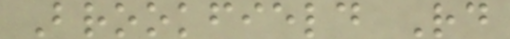Brookfield Rd
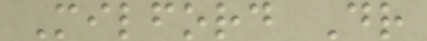Milford Dr
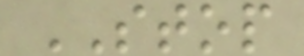STOP
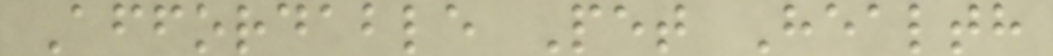Affordable Pet Health
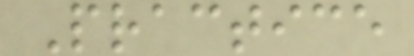Practice
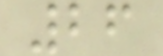26
